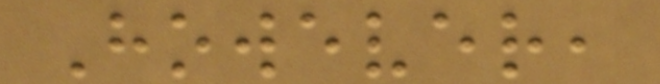However,
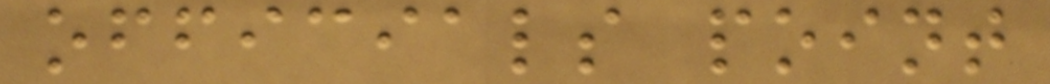officials point
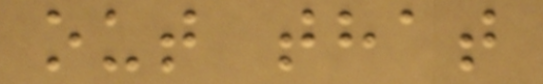out that
